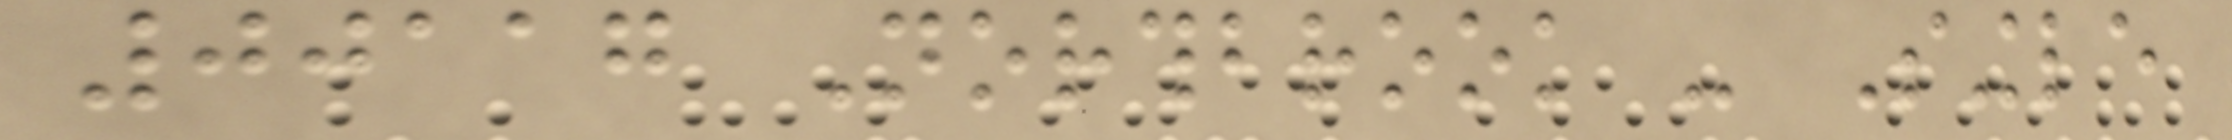00117 Northbrook - Single
